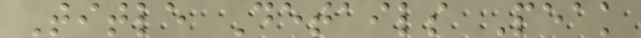Title Details Peak
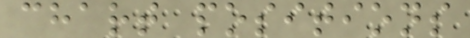chart positions
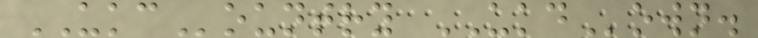UKCountry UKDown.
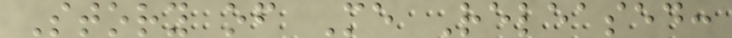Story of Me Released:
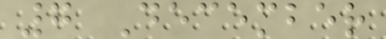7 December
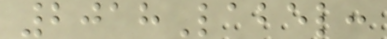2018Label:
